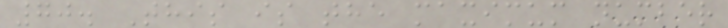70. This is the maximum number
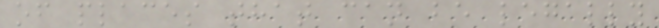of places that can be legally
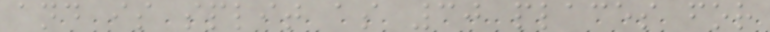and is split as 30 places for
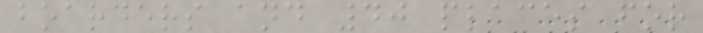boarders and 40 places for
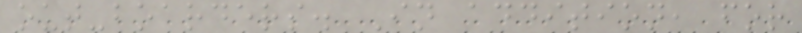out-boarders. In addition, for
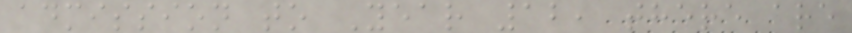admission to Year 12, there are
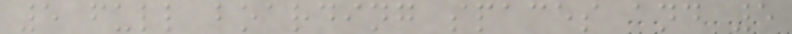5 full boarding spaces and 5
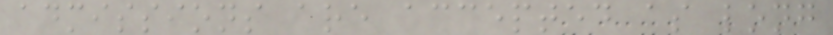admissions are accepted as long
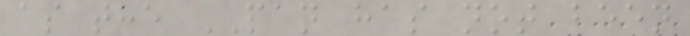as the PAN has not been
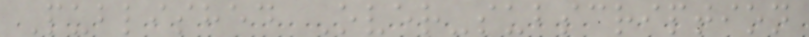Published Over-subscription
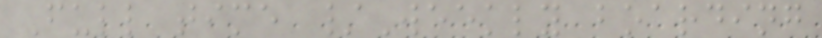Full time /Weekly boarding
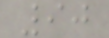90
